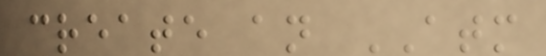create an ATM
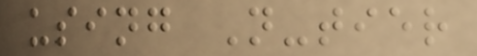using N-tier
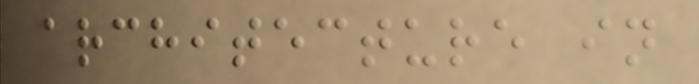architecture in
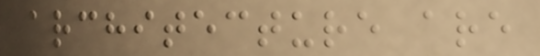architecture are
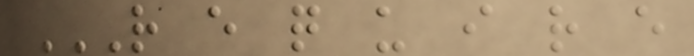R E Q U I R E
